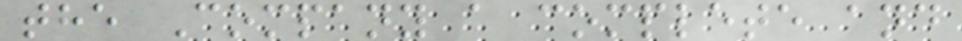the Company a complete and
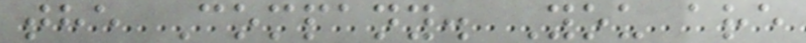the Company. You are
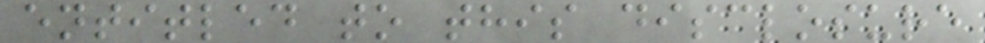entitled to this disclosure
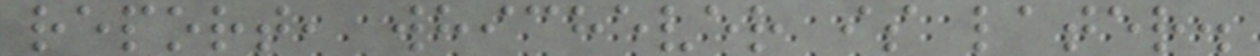report, whichever is later.
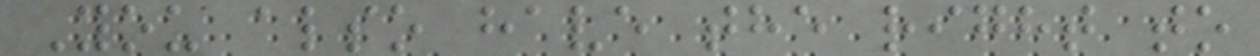You also have the right to
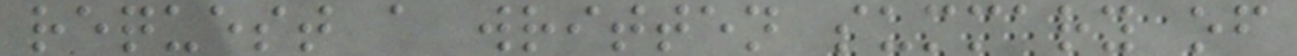request a written summary of
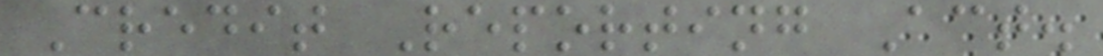Credit Reporting Act.
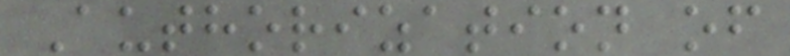Authorization of
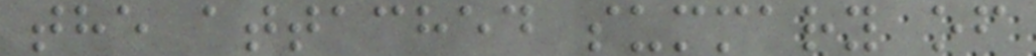the attached summary of
